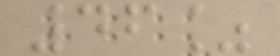46%
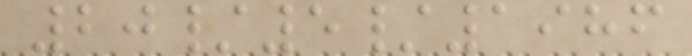20/5/1986
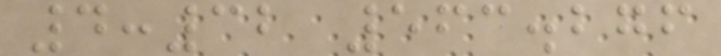4:32 563.276
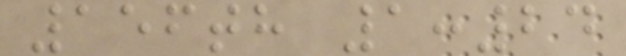156th 1:24
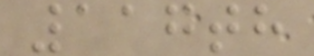117th
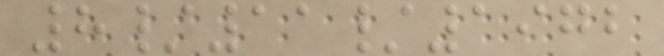8/11/1972
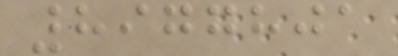8977801
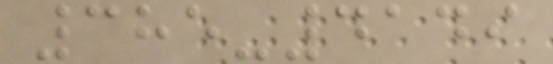385-4149
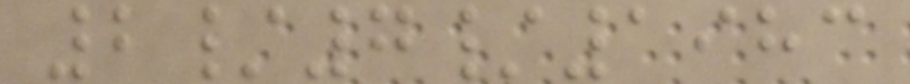2/7/1983
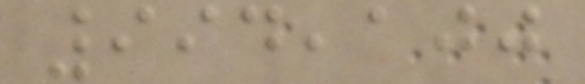994,100
